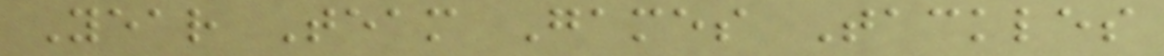Year Team Games Tackles
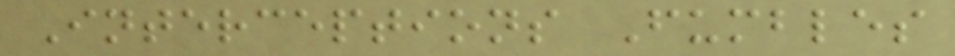Interceptions Fumbles
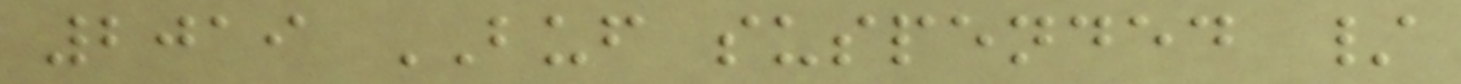2019 BUF suspended /
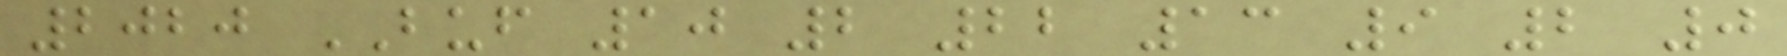2020 BUF 10 2 22 13 9 2 0
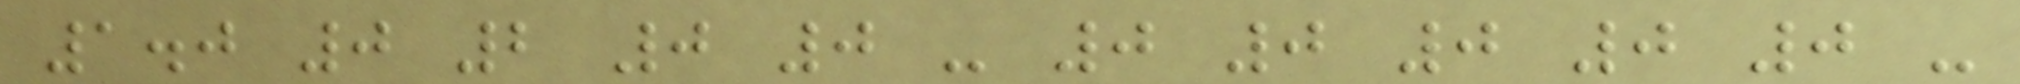1.0 0 2 0 0 - 0 0 0 0 0 -
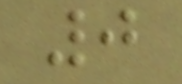0
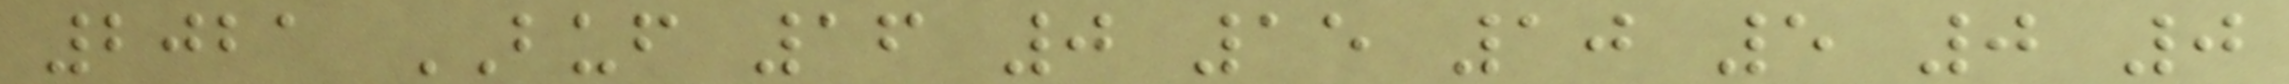2021 BUF 16 0 15 10 5 0 0
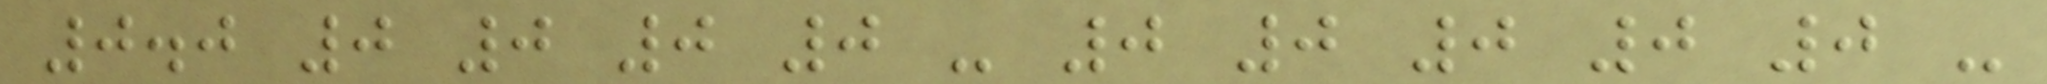0.0 0 0 0 0 - 0 0 0 0 0 -
